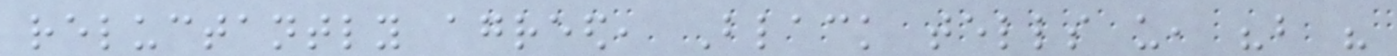reluctantly agreed, Black tells us, "but his
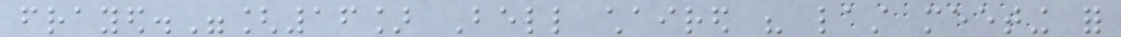frayed."[16] Bell chaired his last meeting for
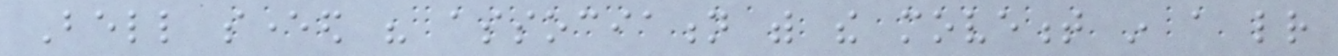Bell severed his association with the movement in a letter
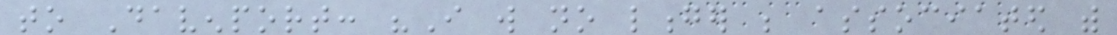to Davenport: "I will no longer be associated with
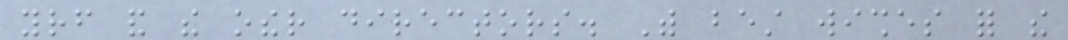yourself and the other directors. With best wishes for the
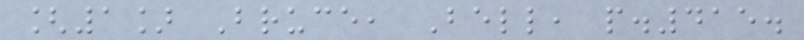[1] Bruce, Bell, p.415.
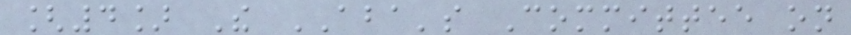[4] The ABA's Committee on
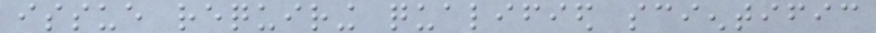issue requiring qualified scientific
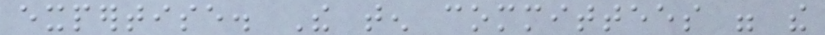expertise. The ten committees were the
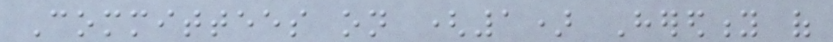Committees on (1) Heredity of
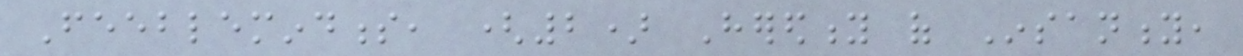Feeblemindness, (2) Heredity of Insanity,
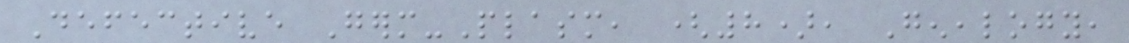Defective Germ-Plasm, (8), Genealogy,
